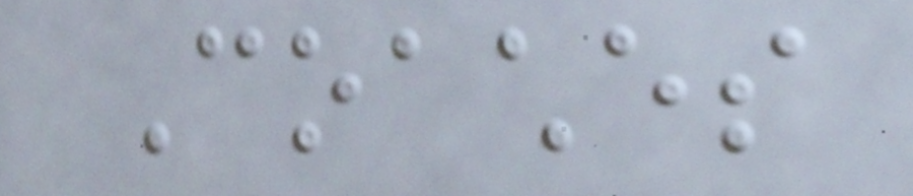Coaches
